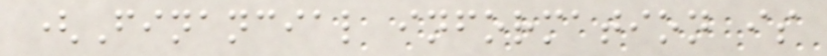(Financial information is
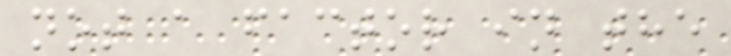not a factor in the
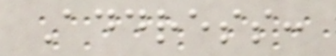Address:
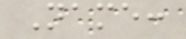Name:
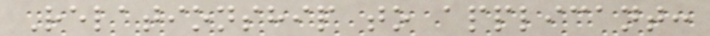Relationship to applicant:
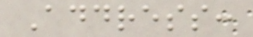Address:
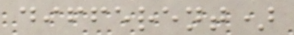different)
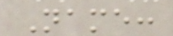Name:
